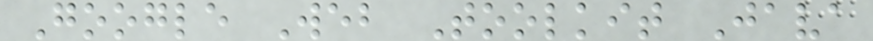Google Web Toolkit Java
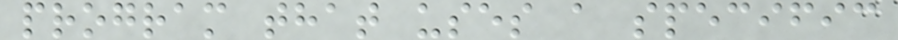program that uses a specific
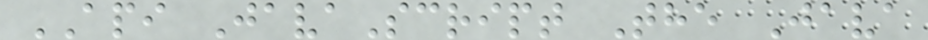API JavaScript The Java
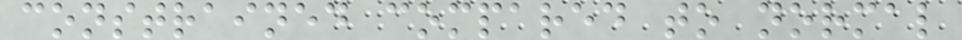constrained compared to normal
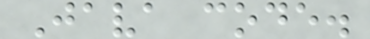Java code.
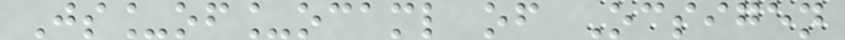Js_of_ocaml of Ocsigen
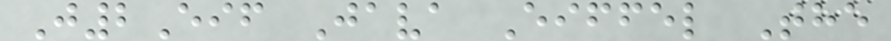J2Eif Java Eiffel The
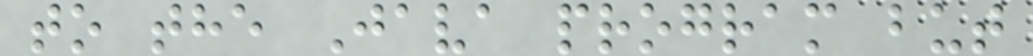to the Java program but
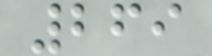269
